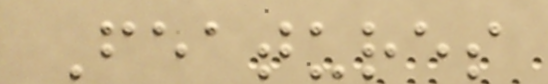Features
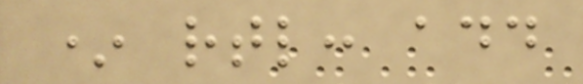* rtl: add
